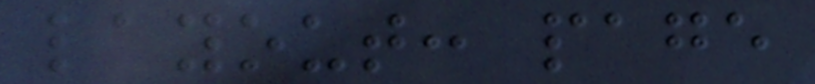layout: page
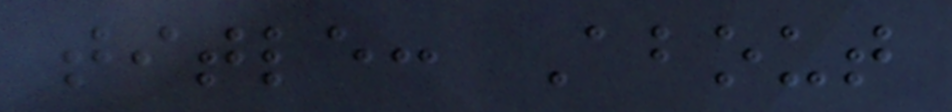title: About
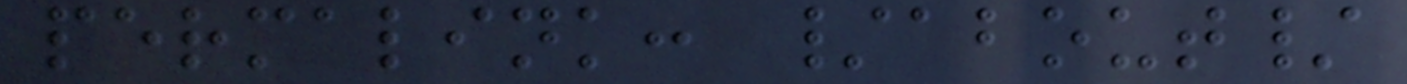permalink: /about/
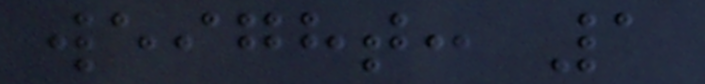weight: 1
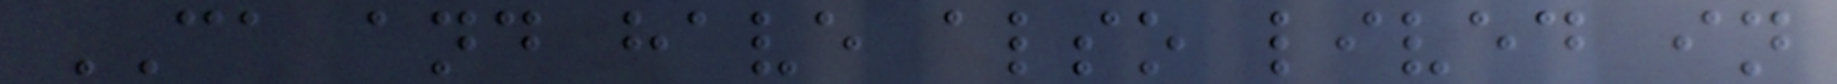CA and have also lived in
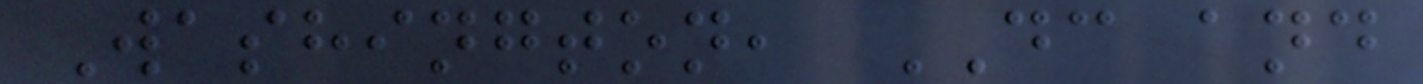Washington, DC and
